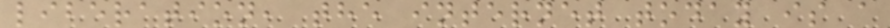liberation, the internet today is a
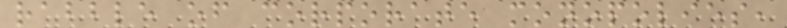rabble of corporate monopolies,
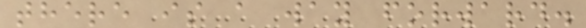there is a way forward.
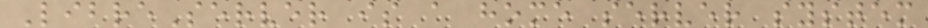LibreServer is a home server system
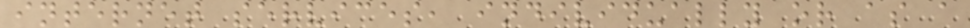internet services, individually or as a
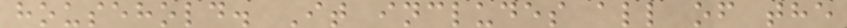household. It includes all of the
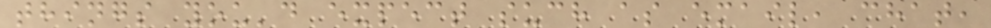things you'd expect such as email, chat,
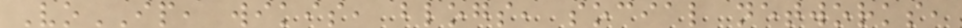VoIP, wikis, blogs, social networks,
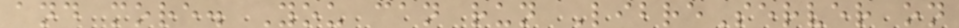and more. You can run LibreServer on
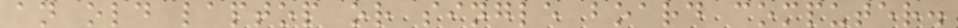an old laptop or single board computer.
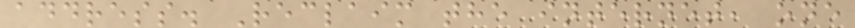address. Reclaim the internet, one
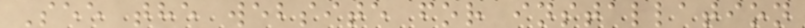See the website for installation
